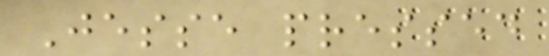Jesse pressed
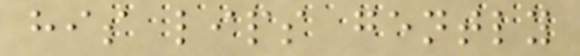his lips gently
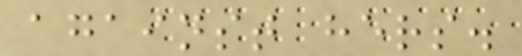against hers.
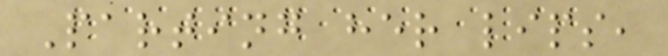Parting her lips,
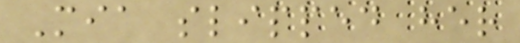Mia slipped her
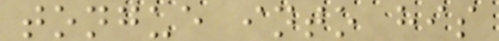tongue into his
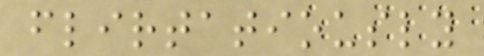flirtatiously
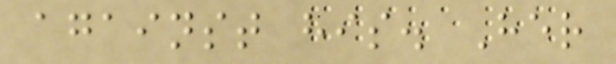against his. Her
